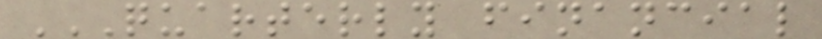QUARTERLY FINANCIAL
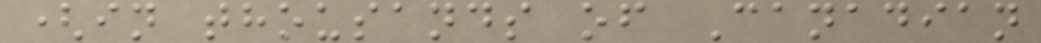(in thousands of Canadian
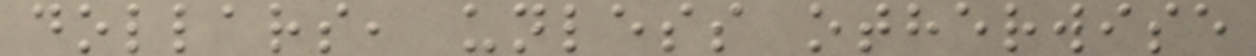dollars, unless otherwise
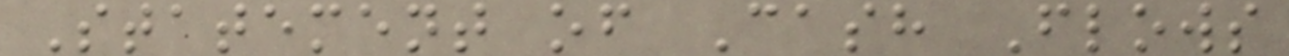Statement of Cash Flows
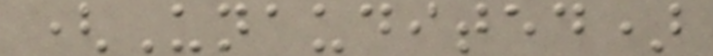(Unaudited)
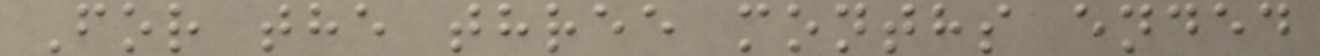For the three months ended
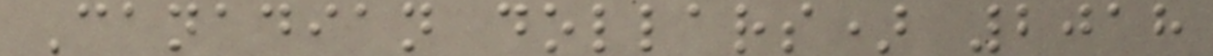Canadian dollars) 2018
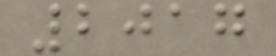2017
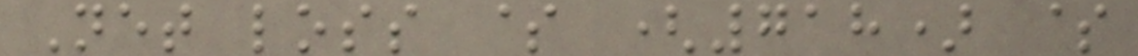Net loss $ (718) $
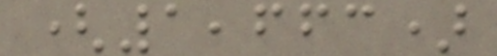(1,663)
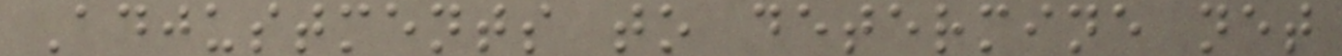Adjustments to determine net
